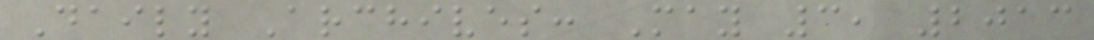Daily Archives: May 3, 2013
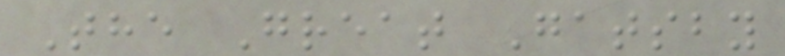The Great Gatsby
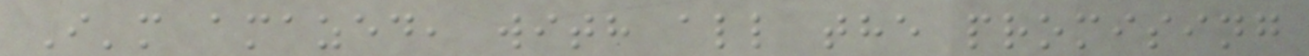I'm amazed, with all the promising
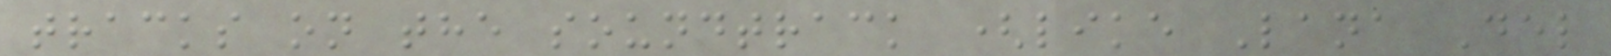tracks on the soundtrack (like Lana Del
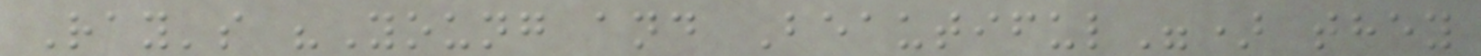Ray's "Young and Beautiful") they
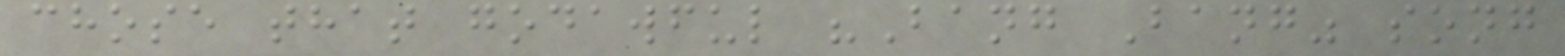chose that godawful "Bang Bang" song
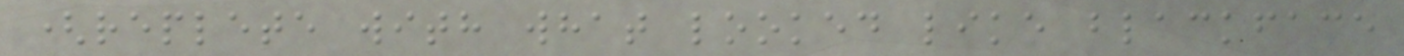(replete with what looked like blackface
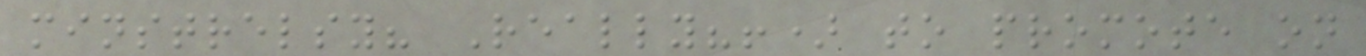minstrelsy? Really?!) to promote on
